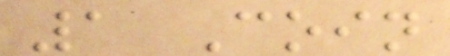1 Coin
